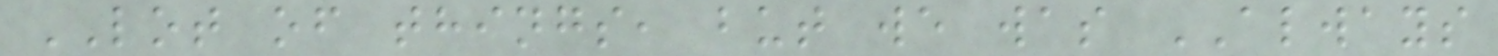LOT of things, but we was ALWAYS
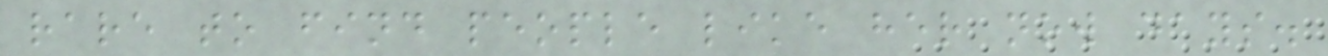rare to find people like her now days.
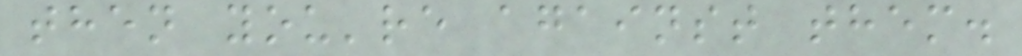then you're against them.
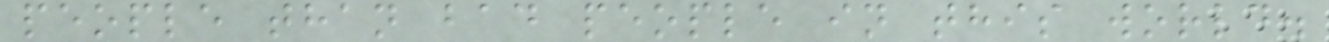people than bad people in this world.
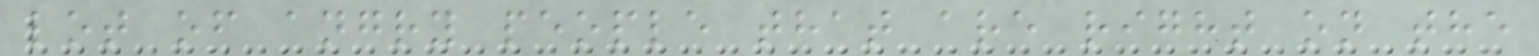lot of angry people that are right on the
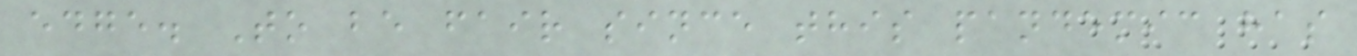edge. To be fair since this pandemic has
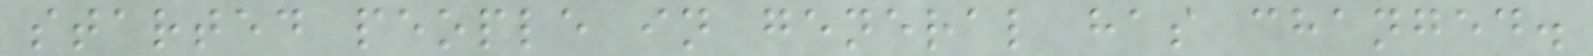started people in general has changed.
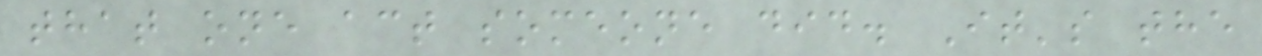that one act someone did. It's the
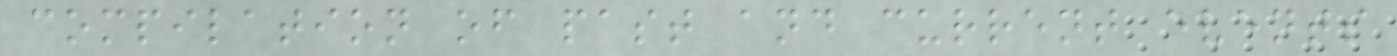compilation of past and current events
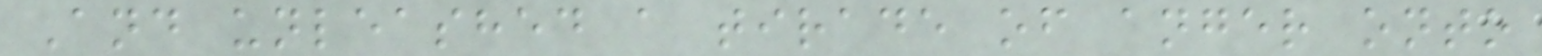And unleashed a tirade of anger onto
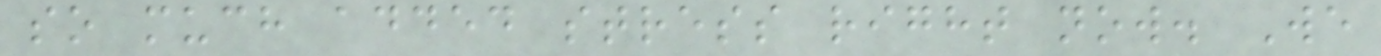so much added stress right now. We
